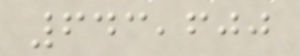643,600
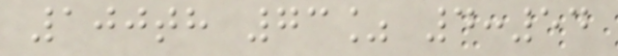100th 73% 4:54
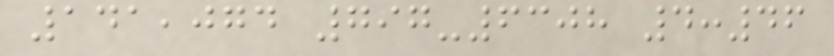141,074 797-6308 4:46
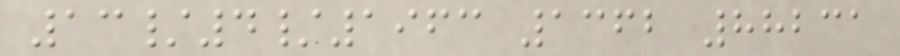13/4/1963 1362 88231
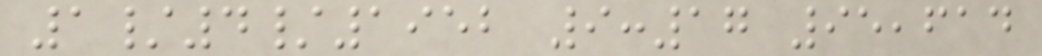1/4/1952 9:17 95,614
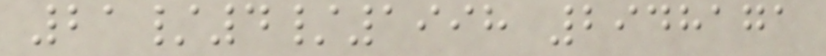21/4/1998 2948171
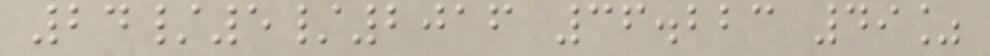24/5/2016 36.223 49%
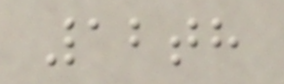12th
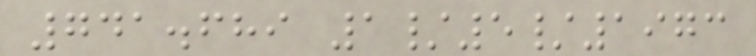741.689 1/5/1973
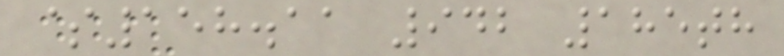$158.11 942 185th
